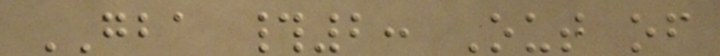GBA #2: Out of
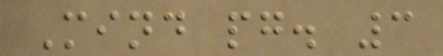Mind pg. 3
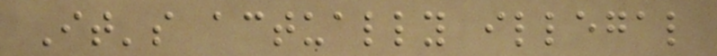It's actually illegal
